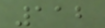112
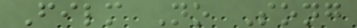Film No Song
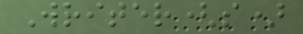Writer(s)
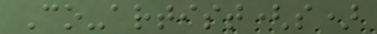Co-artist(s)
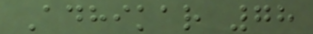Adhikar 78
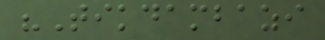"Tikdambazi
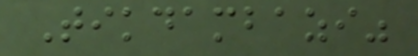Tikdambazi"
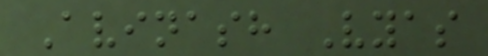Avinash Vyas
